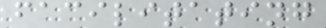facilitating
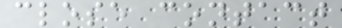close contact
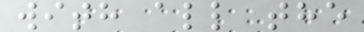with all the
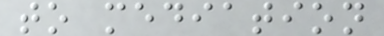to mediation
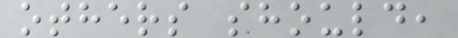others should,
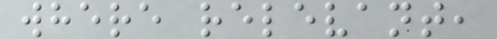where relevant,
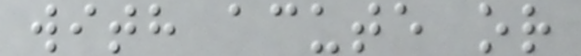with acute or
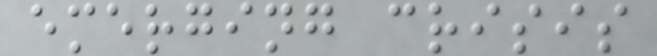emerging crisis
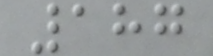187
